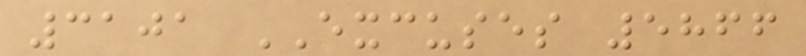3101 EXCUSES 5866
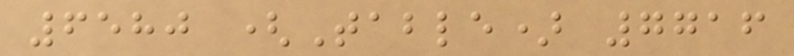6580 (Table) 7716
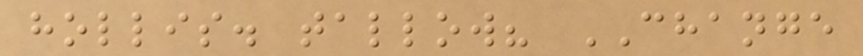hollis. tallow? CHANGE
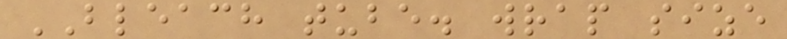BLEACH tube. wrap size
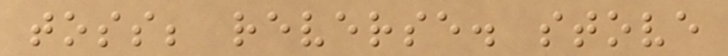toss; reverse. stove
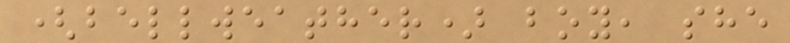(bellweather) boy, she
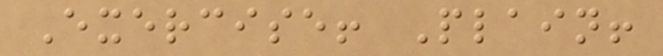Exercise! Plain!
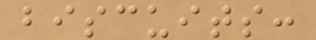biscuits:
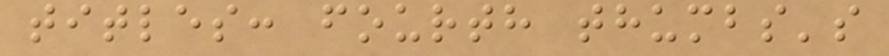titles: fourth thumbs's
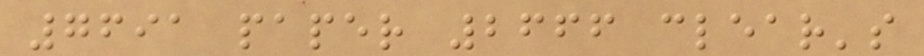7691 paper 2666 clear's
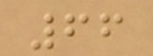66
